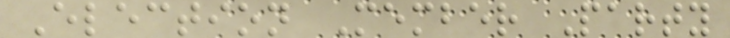Election Member Party
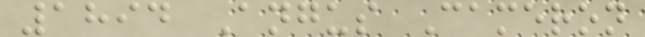1894 Angus Cameron
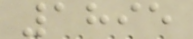1895
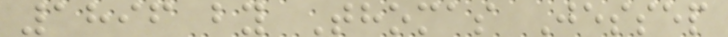1896 by Thomas Jessep
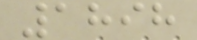1898
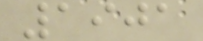1901
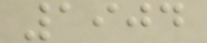1904
